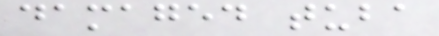damaged tuba
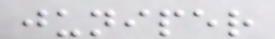juniper
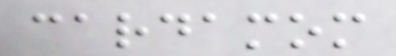cardamom
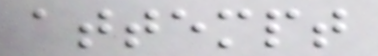attempt
